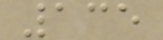135
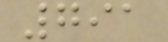791
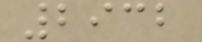2932
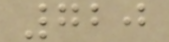720
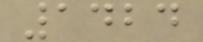1424
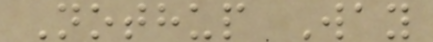Nothup Way
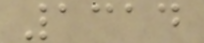1314
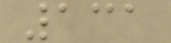131
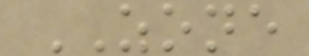ZONE
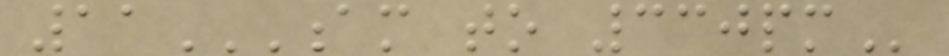11AM TO 330PM
